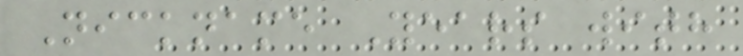Nickname Years with
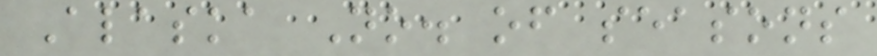Alaska No. of seasons
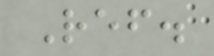Ref.
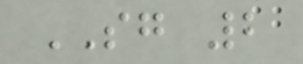SG 2
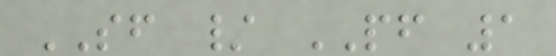SF / PF 1
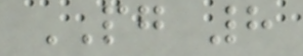PG 8
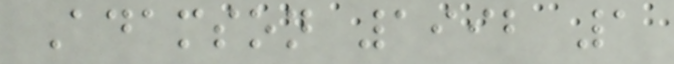Adamson 1992 1
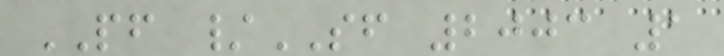PF /SF 2003 1
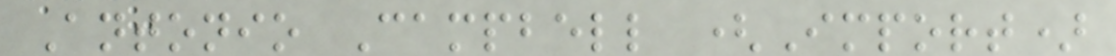Antonio Campbell (Import)
